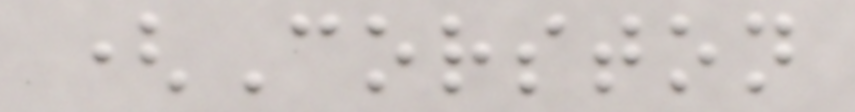(Corston
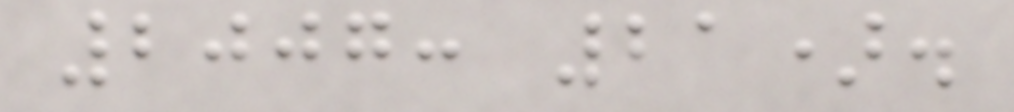2007: 21).
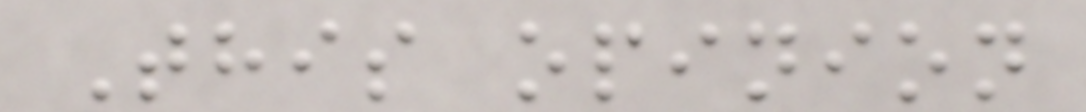This opinion
